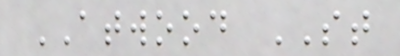ATWOOD ST
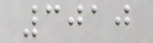3010
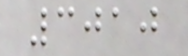3010
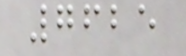7625
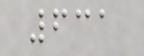631
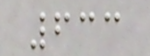633
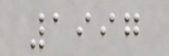1997
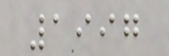1997
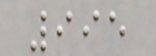995
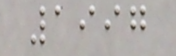1997
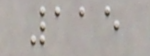115
